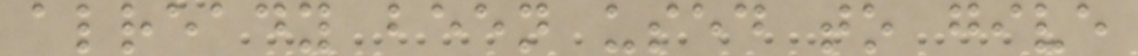already been used to give
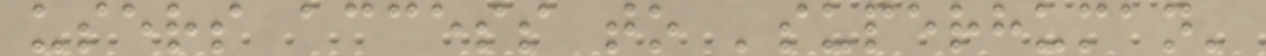users access to 'superhuman'
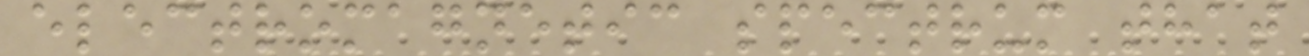electromagnetic spectrum that
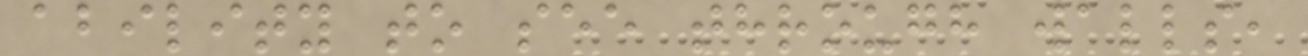ability to see through walls,
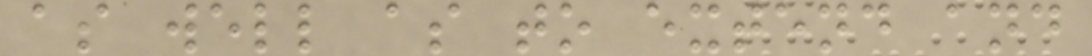as well as to extend and
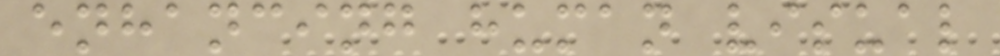enhancing human visual
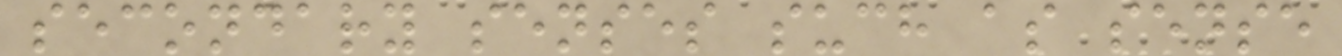secondary senses such as sense
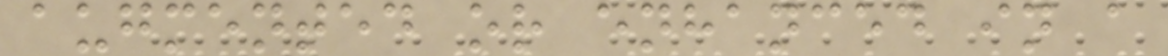augmented or enhanced in a
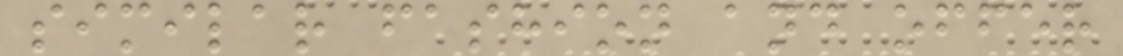similar fashion and offer
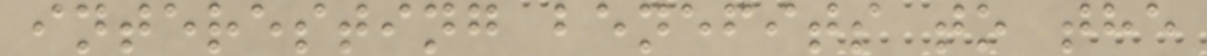interesting benefits to the
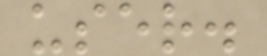user.
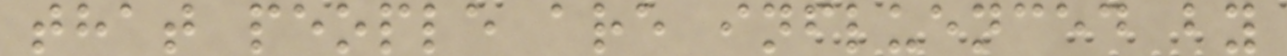that people are influenced by
